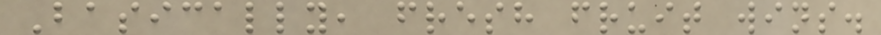Basically, fresh fruit wins.
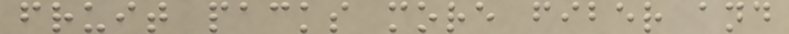fruit packs more fiber and
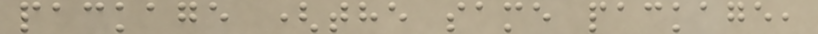package (the same package,
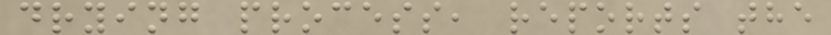drying process, reports the
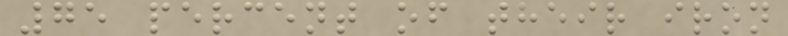75 percent of their iron
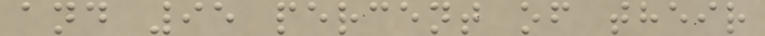and 95 percent of their
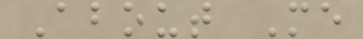About Me
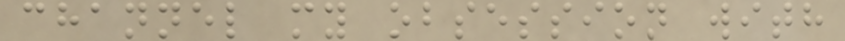channel my obsession with
